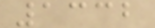1332
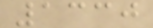1330
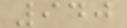940
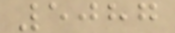5087
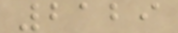2129
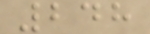248
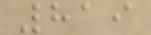819
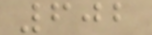602
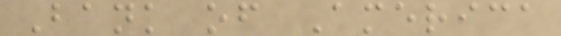Bank of America
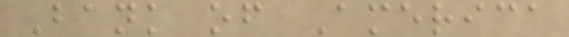Bank of America
